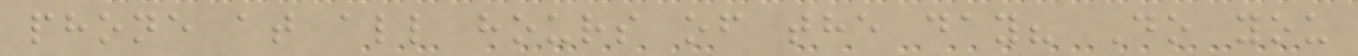phone at all hours of the day? Do you
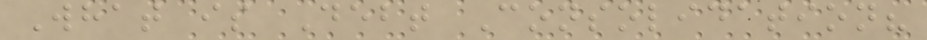What is Debt Consolidation?
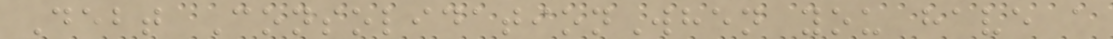Debt ConsolidationWhen you have a
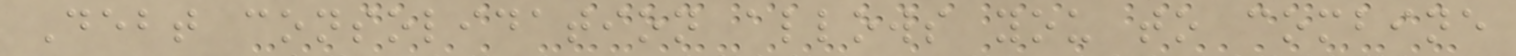Debt consolidation allows you to combine
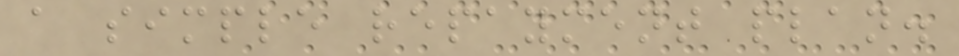a simple repayment plan.
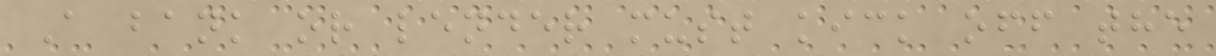A bank or lender must kick off the
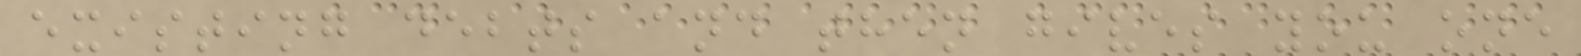existing debts and then gives you one
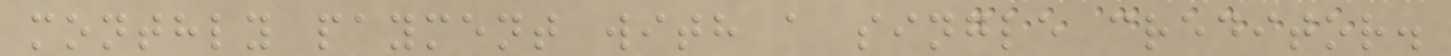monthly payment with a single creditor.
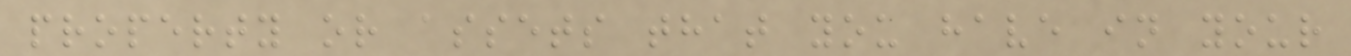property or assets that you have in your
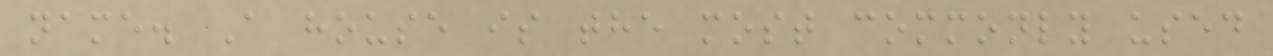name. A house is the most commonly used
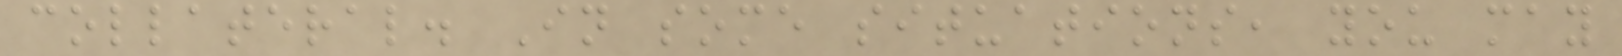collateral. In some situations, you may
